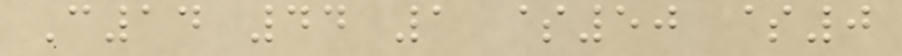C14 44 1 $50 $0
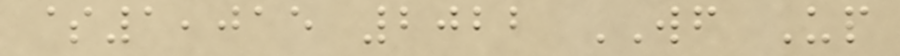$1,015 2022 WF Up
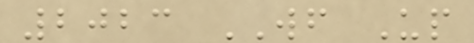2023 WF Up
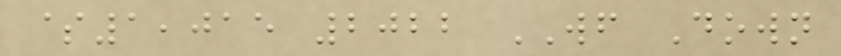$1,015 2022 WF Down
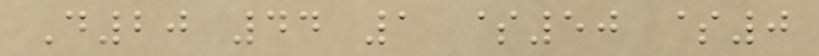D20 44 1 $50 $0
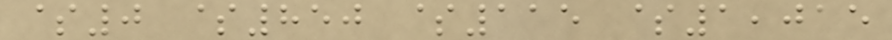$0 $850 $115 $1,015
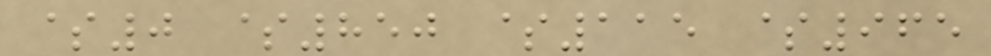$0 $850 $115 $965
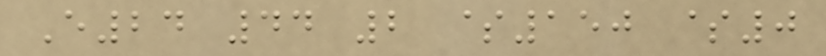E24 44 2 $150 $0
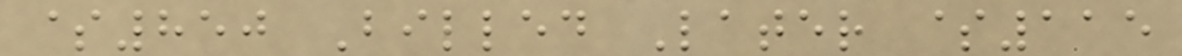$850 Billed Later $115
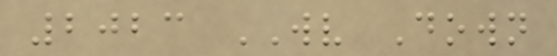2023 WV Down
